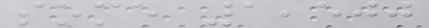some 1,500
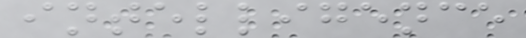intelligence
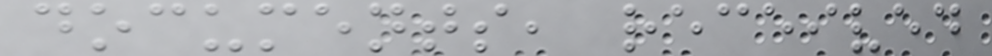documents, received
